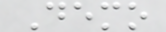Demo
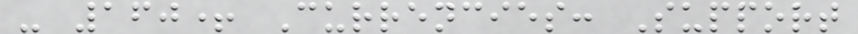- 160+ Currencies: Support
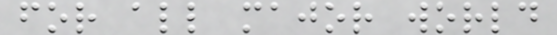for all major world
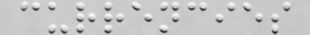currencies
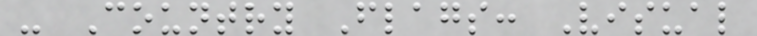- Country Flags: Visual
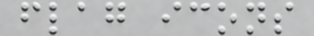flag icons
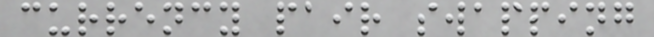currency pair swapping
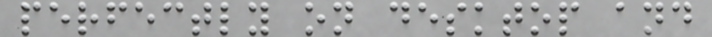perfectly on desktop and
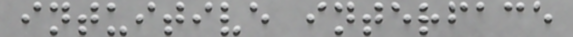intuitive interface
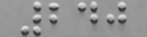240
